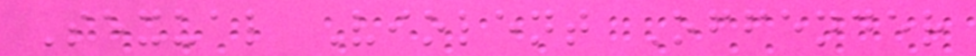Sexual Violent Offender
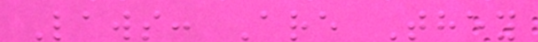Laws: Are They
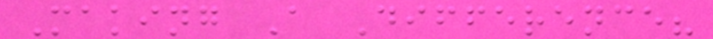Making A Difference?
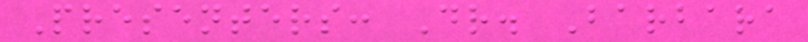Presenters: Dr. Barbara
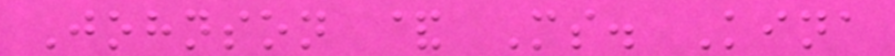Johnson & Ms. Kina
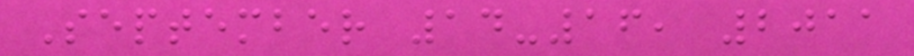September 14-16, 2011
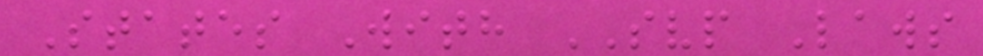States With SVP Laws
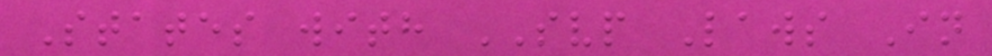States with SVP Laws In
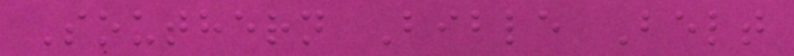Southern Bible Belt
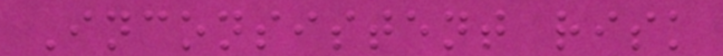Inconsistent risk
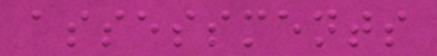assessments
